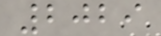2029
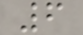6
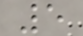5
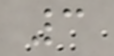3
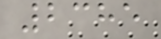2385
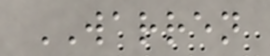WARREN
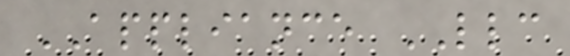APPLIANCE LLC
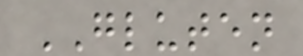GLUTEN
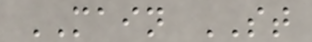MAIN ST
